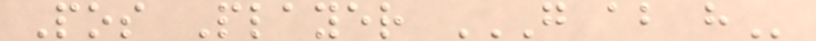Pos Player G AB H
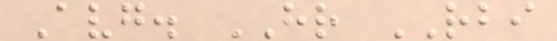Avg. HR RBI
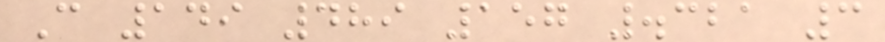C 149 489 157 .321 3
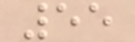55
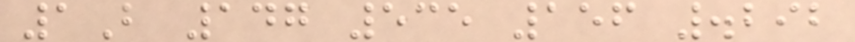1B 147 535 156 .292
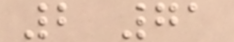2 71
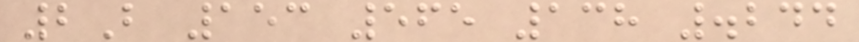2B 153 565 138 .244
